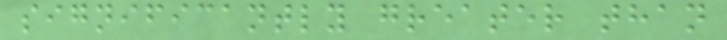significantly greater than
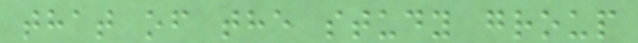that of the study group
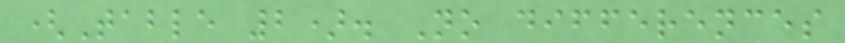(Table 2). No differences
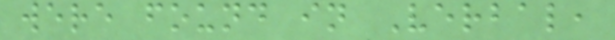were found in Verbal,
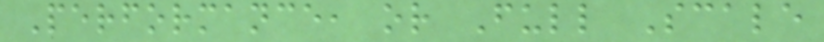Performance, or Full Scale
